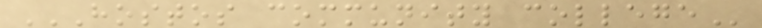HOSTOS COMMUNITY COLLEGE
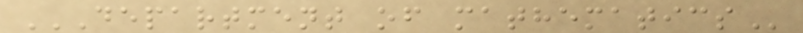DEPARTMENT OF MATHEMATICS
